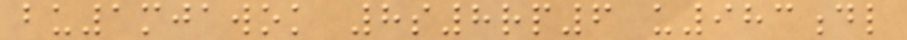bu1mjawok 8s8rp6 u983dl
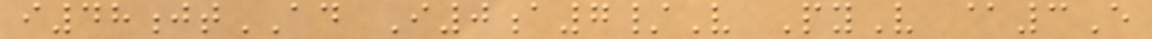i48jtAD I0a7/V PyV @3E
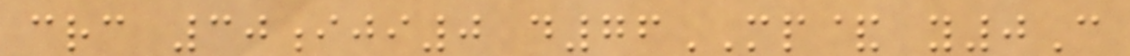crc 30iji0 d76MP& y0C
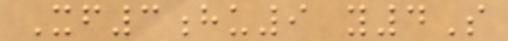Xf3hu9 y4S
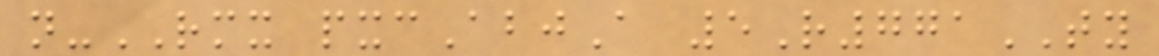n-RMX pxcAbjA 5R771TY
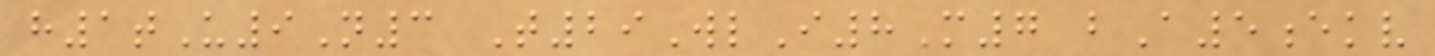h1tU9N3 T29WlI8M7 bA5ekv
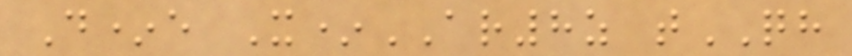D*e X*AR8z tQH
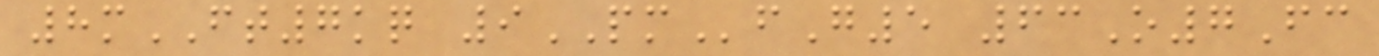8mFT7kq 9PMfG5 63O7Fc
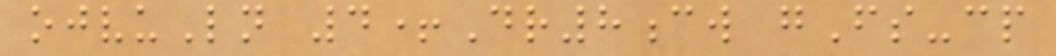ojvuLn 4+Dr8cw gFs-cp
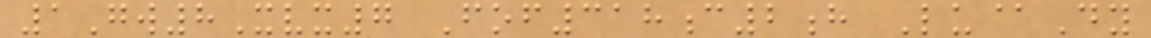1Gw8Xvx7 Fof318c2h Lu@Dy
